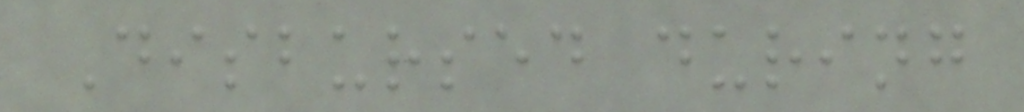Disbursed during
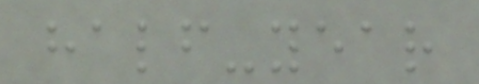half-year
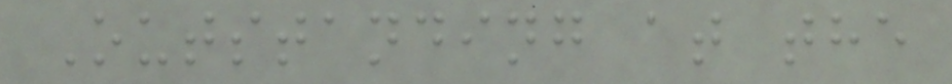Outstanding at the
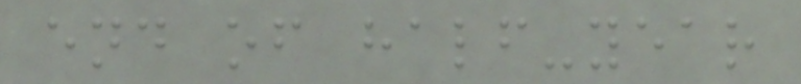end of half-year
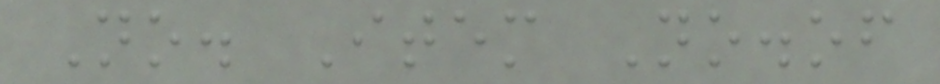No. Item No.of
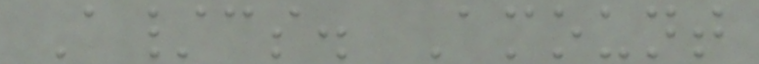A/cs. Amount
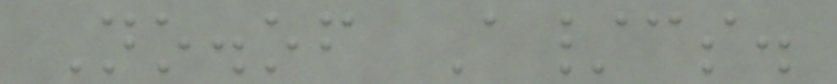No.of A/cs.
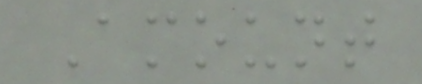Amount
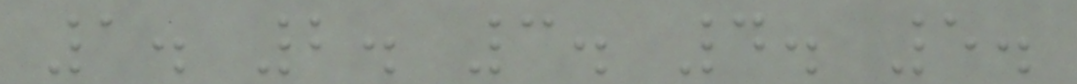1. 2. 3. 4. 5.
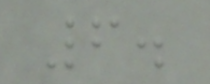6.
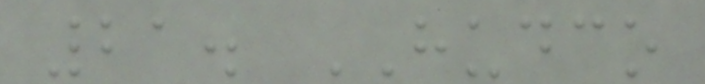21. HUDCO
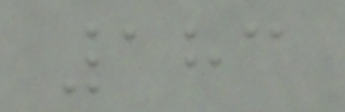183
